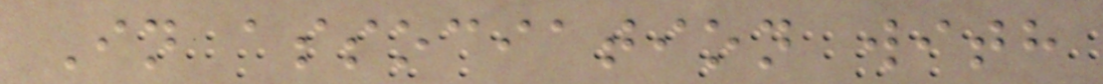In association with
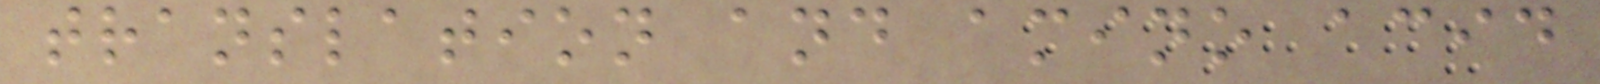translation and amino acid
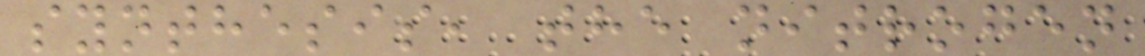synthesis, the nitrogen
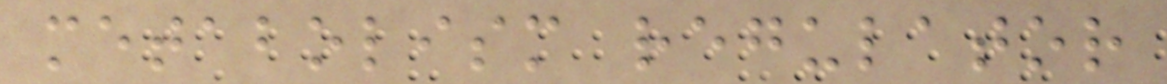metabolism regulator
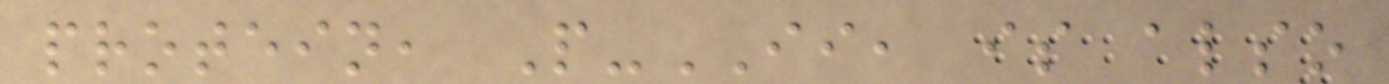protein, P-II, is also
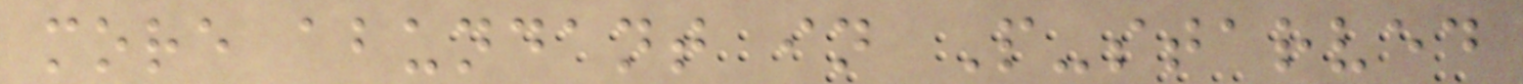more abundant in P-starved
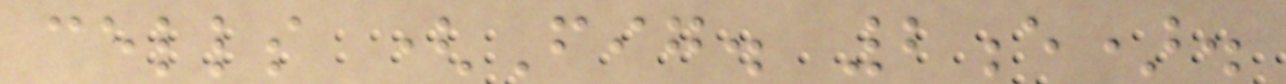cells (Fig. 2e).
